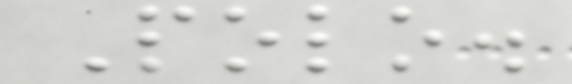Polo.
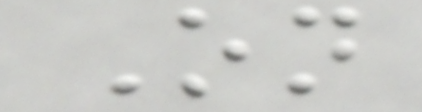On
